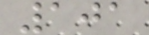101
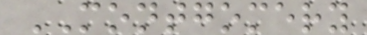MONTGOMERY
